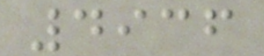4936
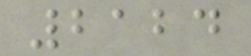2124
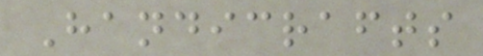Handicrafts
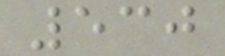530
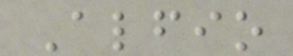Alfio
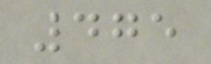475
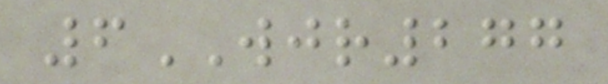6WJR277
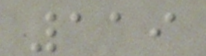119
